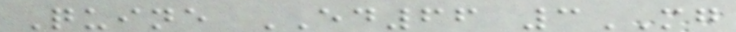Quine ED66 3MG
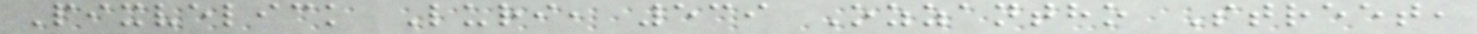Pixvelick Luri, 539 Ozzantho Street,
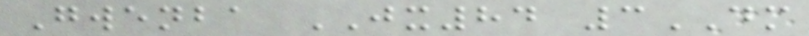Gwenba JX84 3DM
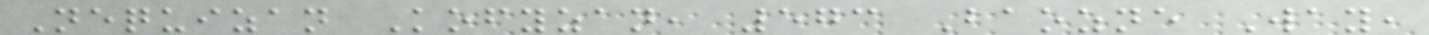Nequizan Kofyzan, 573 Baozne Way,
